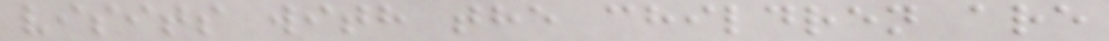visits with the children are
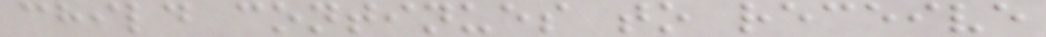child continues to receive
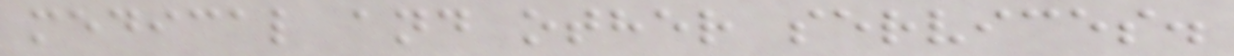medical and other services.
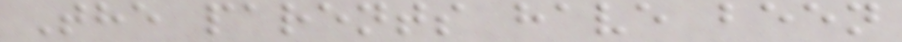The parents have been
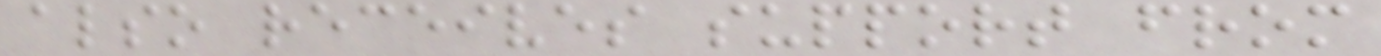also receives support from
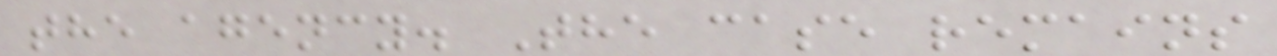the agency. The case remains
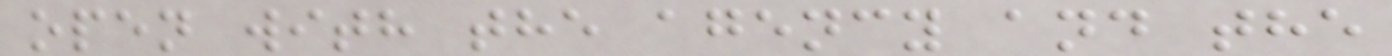open with the agency and the
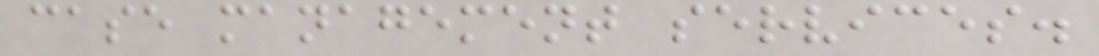case management services.
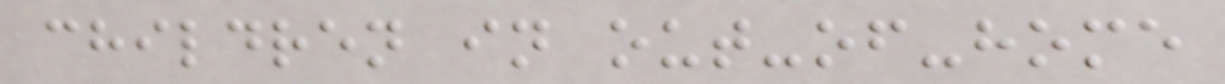children in out-of-home
